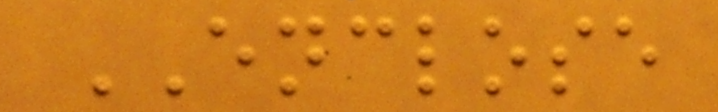ENCLOSE
